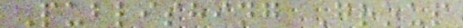Publishing Group
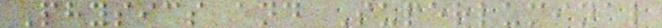Physics and Superluminal
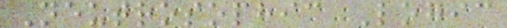Neutrosophic Logic
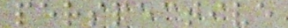perspective
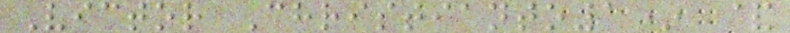Victor Christianto1* &
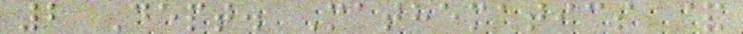2 Dept. Mathematics &
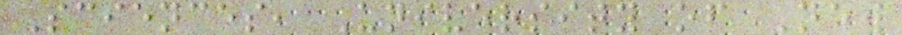Sciences, University of New
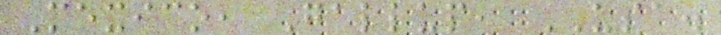Mexico, Gallup, USA.
